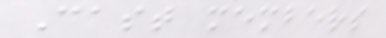Cast members
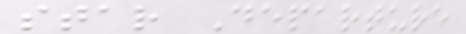star Departure
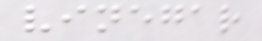vinegar
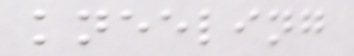kneeling
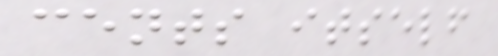cents itself
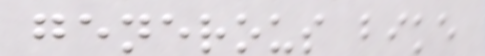generous bike
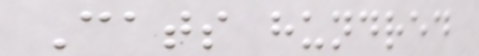Cats hundred
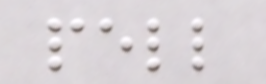pell
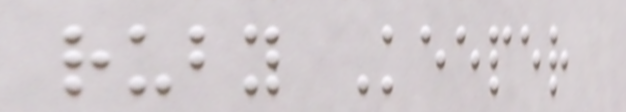ruby Keeper
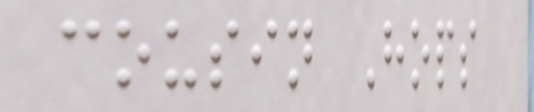cousin Hops
